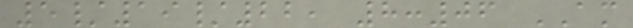5/19/22, 8:06 AM
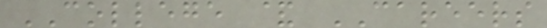COLLEGE & CAREERS
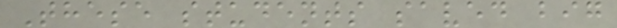These students saved big
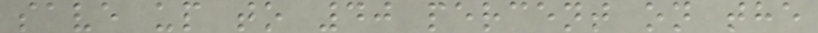save up to 40 percent on the
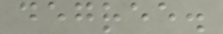degree.
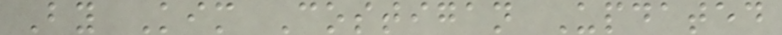By Kim Costigan Updated
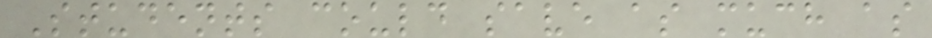Students could save as much as
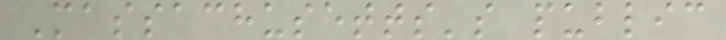Massachusetts's public
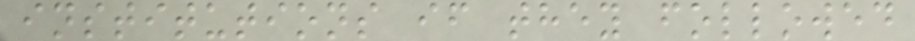institutions if they followed
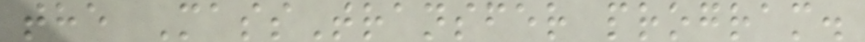the MassTransfer program.
